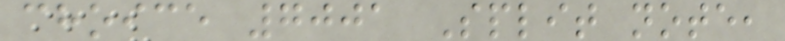choice 7001 Split note,
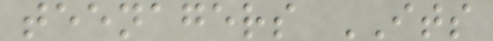teenagers ITS
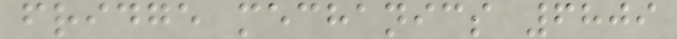fridge mechanics 6809
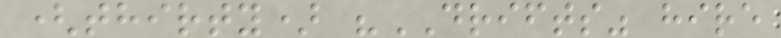(thirty) "DRIFTS" hire
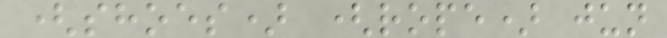(shoes) (rope) jun
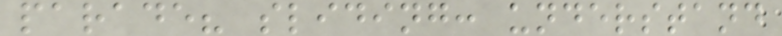parade? sliding: understand
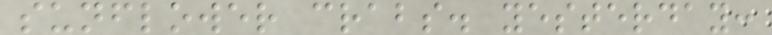sunflower crabs. yesterday:
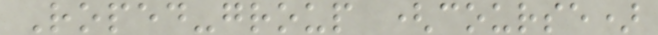Roped-group (course)
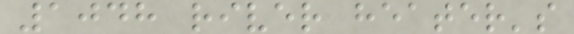1048 river heater's
